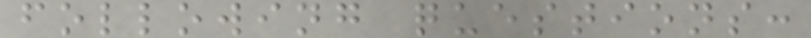following questions:
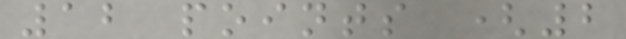12 points (2
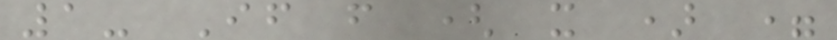1- If f ( x ) =
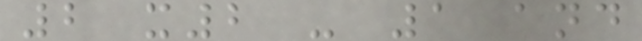2 x2 - 1 and
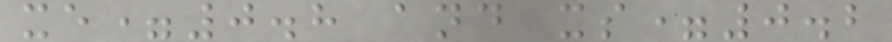xe=0.8 and xs=0.2
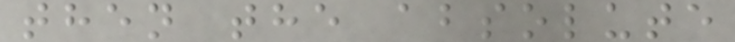then the absolute
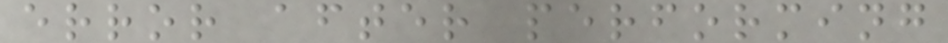error after performing
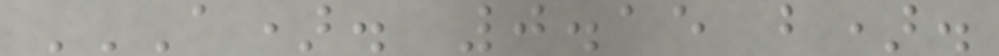A). 0.15 B).
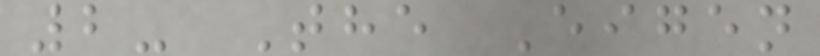2- The Eigen
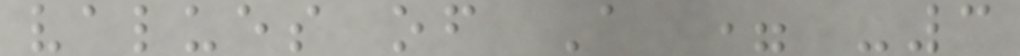values of A = -3
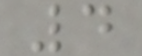4
